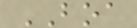BOA
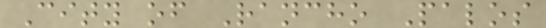City of Rancho Palos
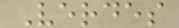Verdes
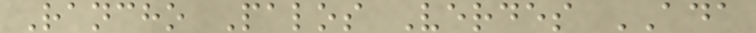Rancho Palos Verdes ADA
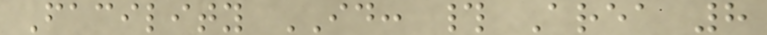Facility ID: # Area 8
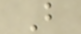B
